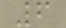6
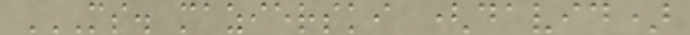MS. MAZIERSKI (DAVID)
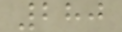280
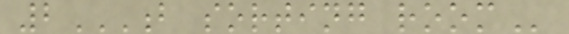2B SORTING ROOM
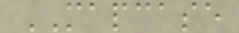MAPCASE
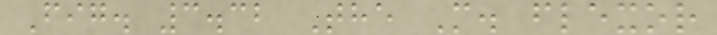Fig. 3.32 The M. flexor
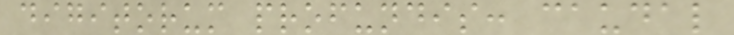digitorum profundis: caudal
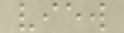view
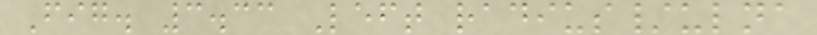Fig. 3.33 Left radius/ulna
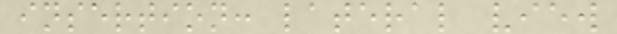insertion: lateral view
